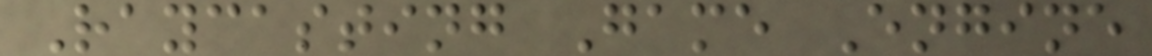Raycasting Game Engine
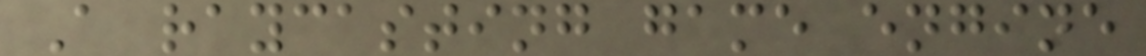A raycasting game engine
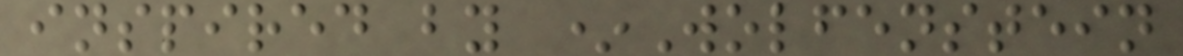inspired by *Wolfenstein
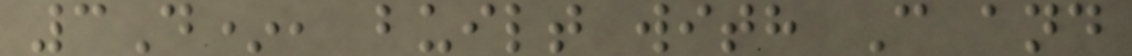3D*, built with C and
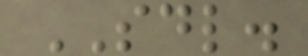SDL.
